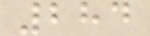284
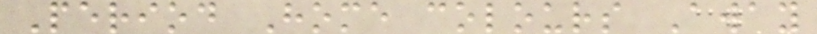Period Home colours Away
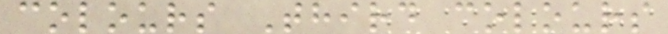colours Third colours
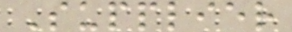Supplier
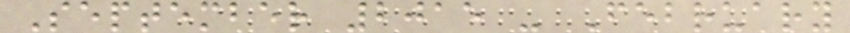September 2015 - February
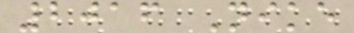2016 Nike
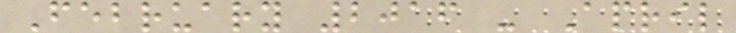February 2016 - April
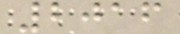2016
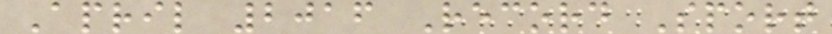April 2016 Record Sport
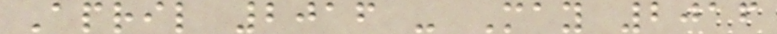April 2016 - May 2016
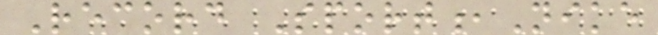Record Sport,Nike
